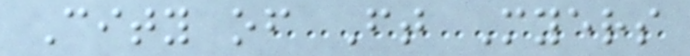City of Ft Myers
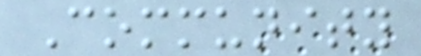Community
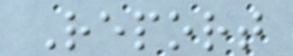Report
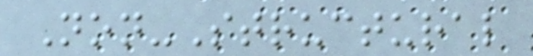Non-Structural
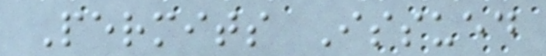Permits Issued
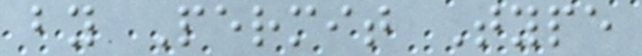by Permit Type
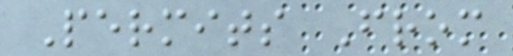Permits From
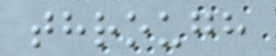through
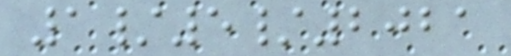1/5/2021
